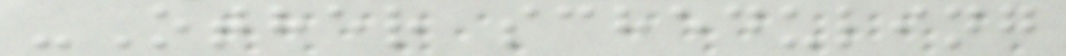-Other scheduling
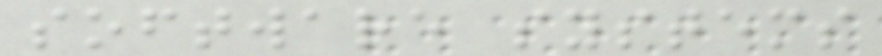software systems
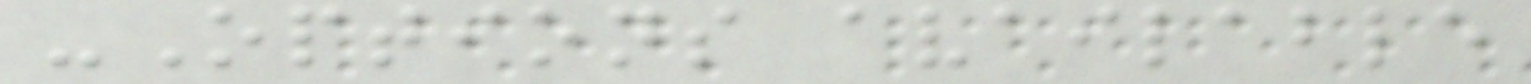-Options available
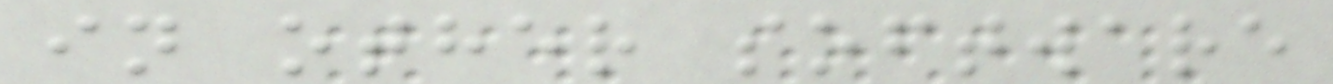in other software
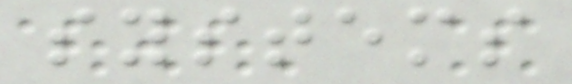systems
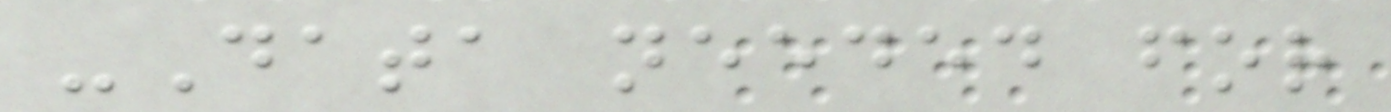-Data needed for
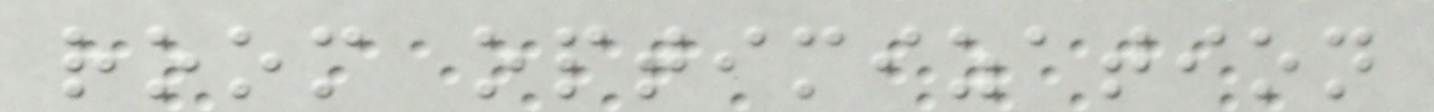room optimization
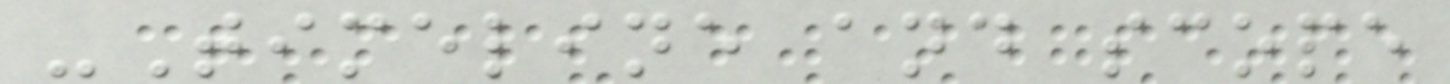-Timeline and scope
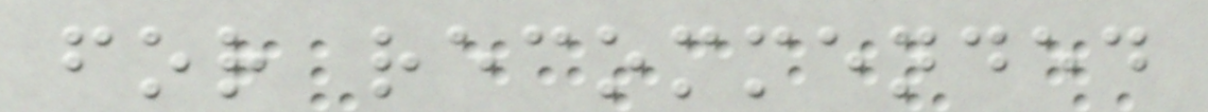for recommended
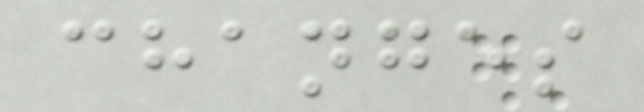changes
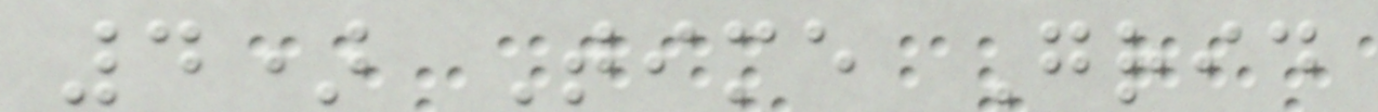4) Time Grid
